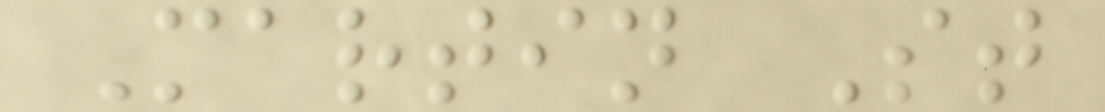Martin St
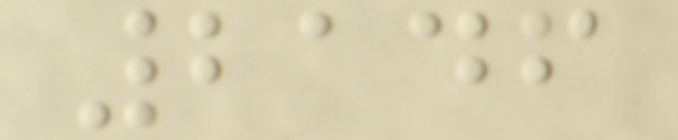2146
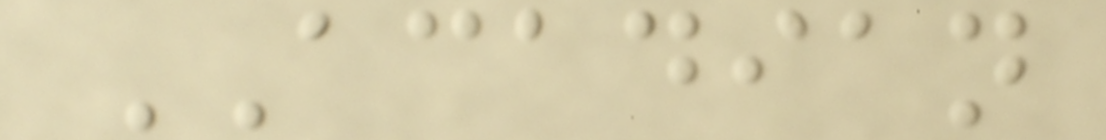ACADIAN
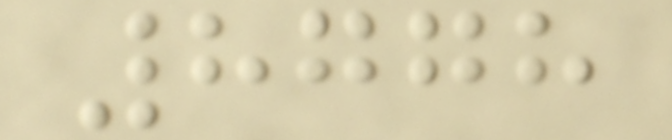8778
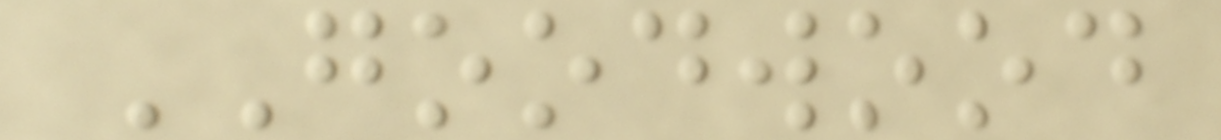GOODWOOD
